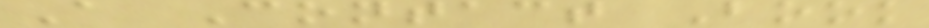A Contact Book
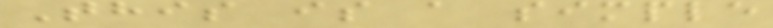This is a simple
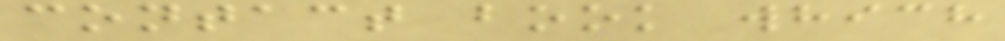contact book which
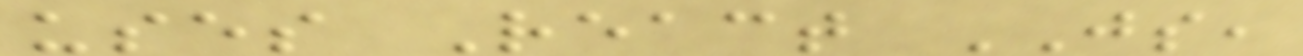uses React JS,
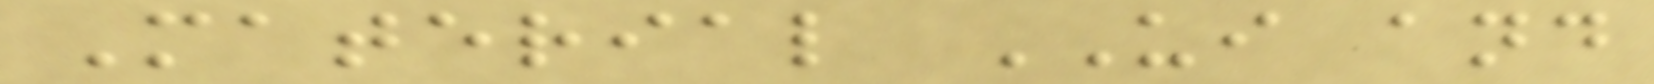Material UI and
